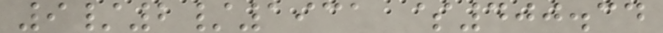9/2/1931 $400.34
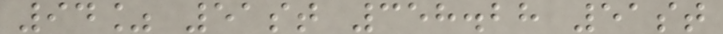94% 51st 358.28 51st
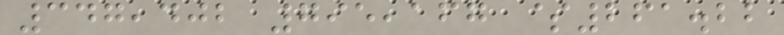347,402 795,167 $261.22
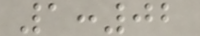1:02
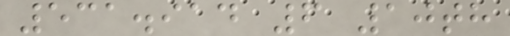531.914 6 10th
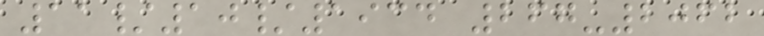11/10/1934 267-2062
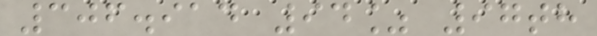306.914 94% 97th
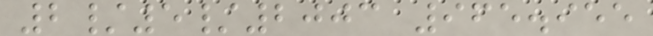2/5/2003 965.955
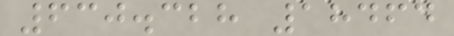630.328 18464
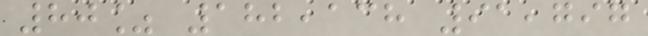80% 182,138 91,797
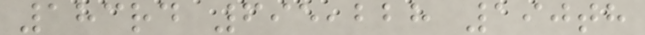183rd 695,228 190th
